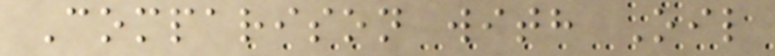Comparison with Oil
